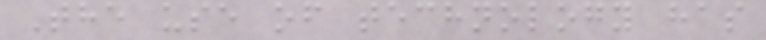The use of technology has
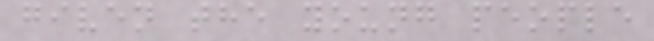given the young people
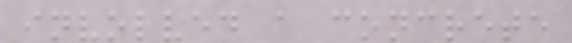involved a concrete
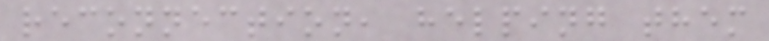reconnection, helping them
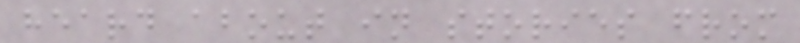heard about in stories from
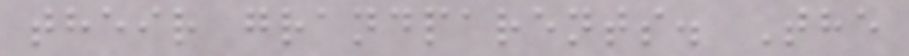their grandparents. The
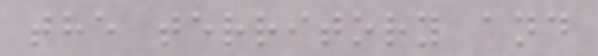the territory and
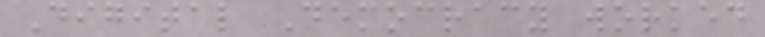Digital Democracy worked
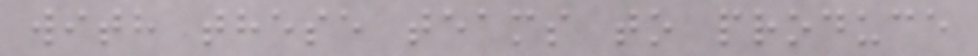with these teams to produce
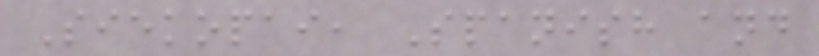Siekopai, Spanish and
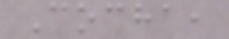Cocha,
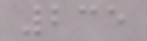235
